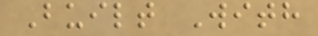Built With
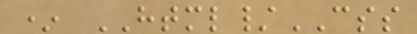* HTML/CSS
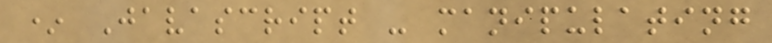* Javascript - manipulating
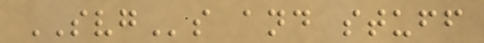SVGs and stuff
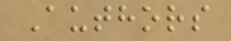Authors
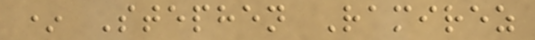* Stephen Ramirez
